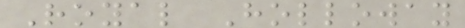Royal Holloway
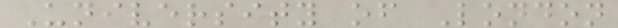University of London
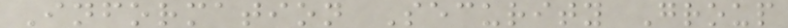Information Security Group
